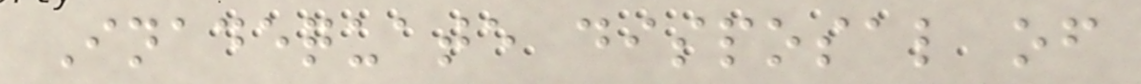Inadequate disposal of
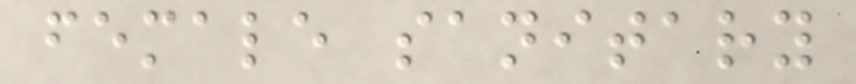female sanitary
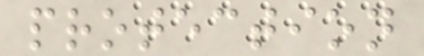protection
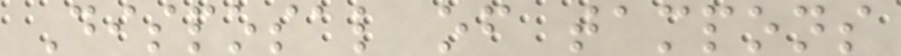Disposal of tampons
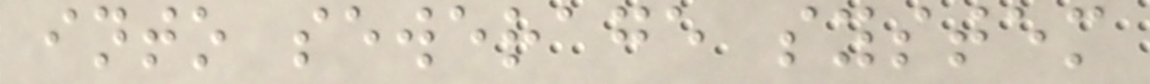into sewerage system
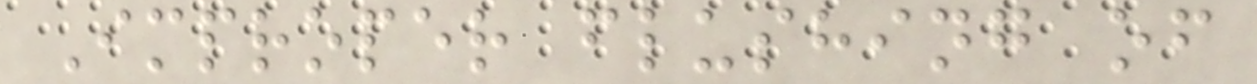Improper flushing of
